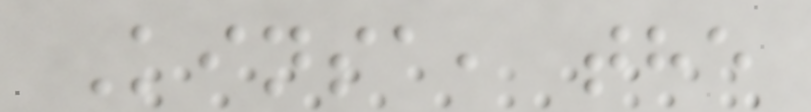Kinsa, the
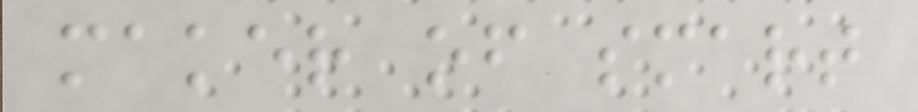maker of smart
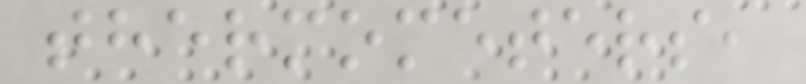thermometers,
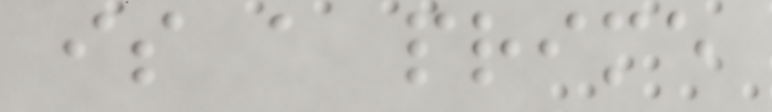is a prime
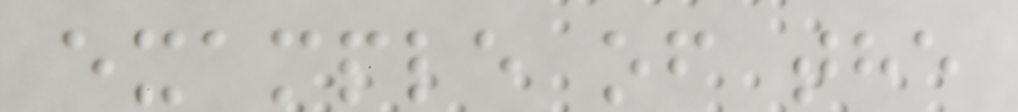example of the
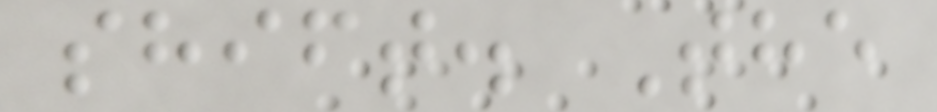shift. The
